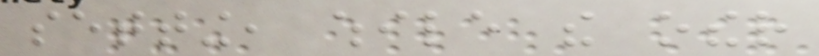setting, while the other
